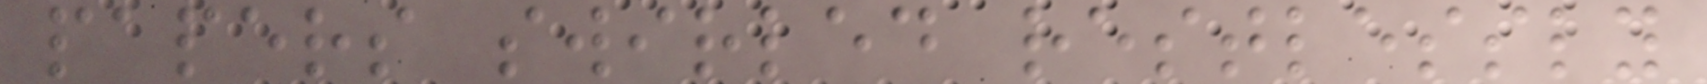papers swirled restlessly
